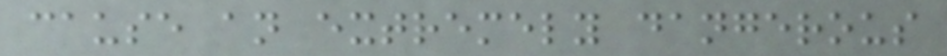cause an extremely dangerous
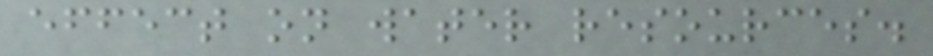effect on water resources.
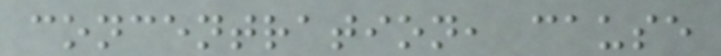concentration, cause
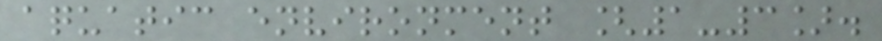aquatic environment [1-3].
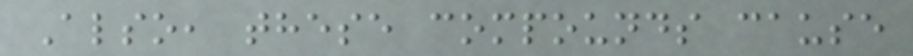Also, these compounds cause
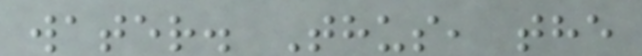water. Thus, the
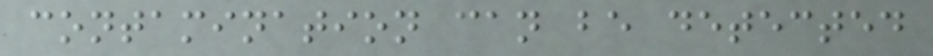contamination can be detected
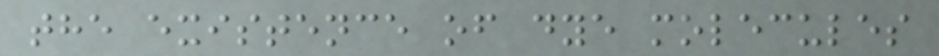the existence of dye molecules
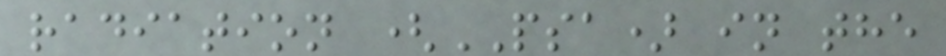radiation (PSA) in the
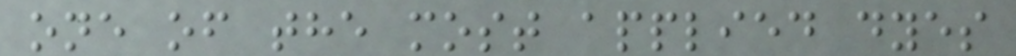one of the most applied dyes
